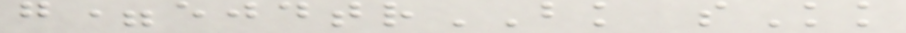g=ejdtrBK sKk
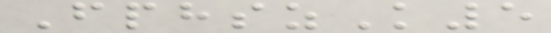FphszK5
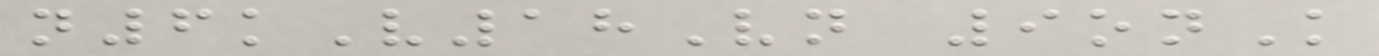n6kV18Vn 9onK
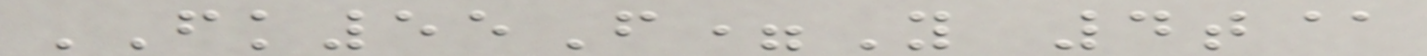FK55F=Y 4t@
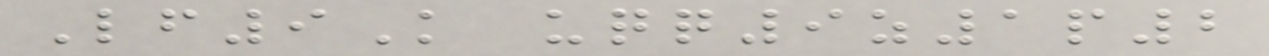Lf9K uqq9z1p2
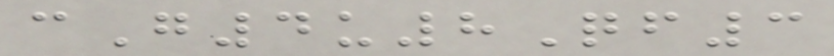cG4u8Qf3
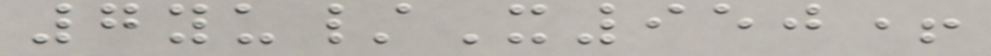7yu/X950+
